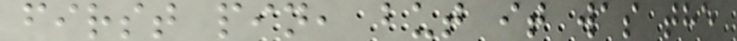first pin, but it was the
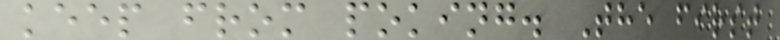keep from poking. The first
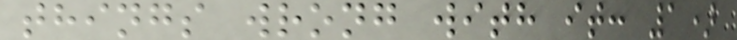things wrong with it: 1)
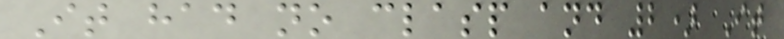It had no clasp and 2) It
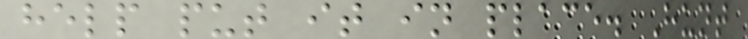help put it in place. Hunt
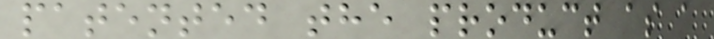patented the product as a
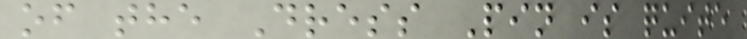of the Dress Pin is quite
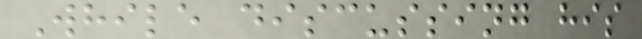While discussing his
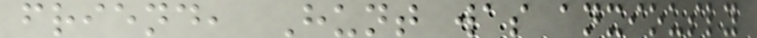friend, Hunt was anxiously
